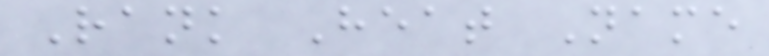Rank Heat Name
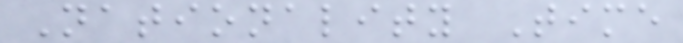Nationality Time
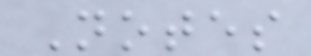Notes
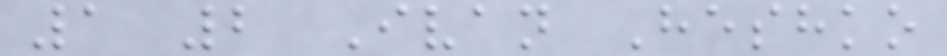1 2 Ivan Heshko
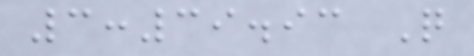3:39.93 Q
